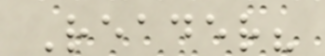Reader?
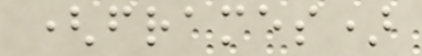(frames)
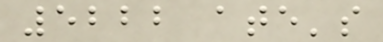5222 ate's
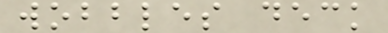wobbles deck
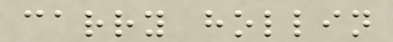carry hollin
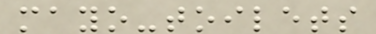mayo-toilets
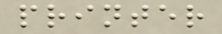printer
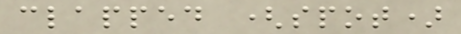clapped (spot)
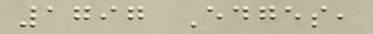1797 Edges,
